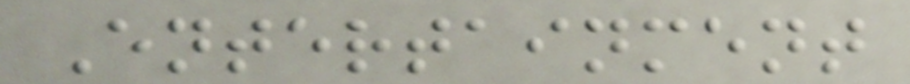Entertainment
